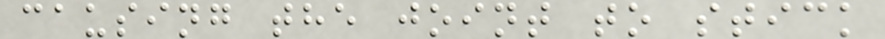causing the joint to stick
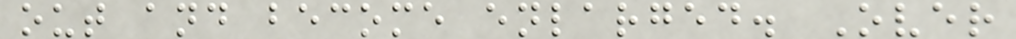out and become enlarged. Over
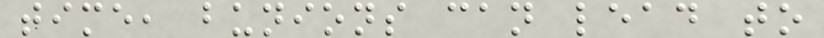time, bunions can lead to
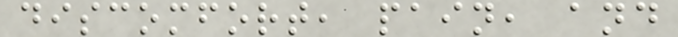discomfort, pain, and
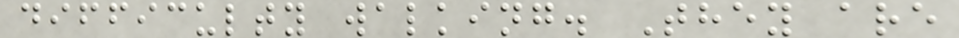difficulty walking. They are
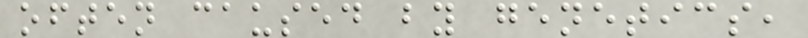often caused by genetics,
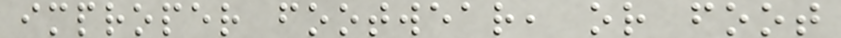improper footwear, or foot
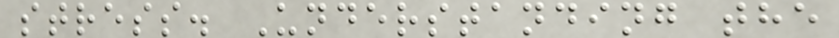stress. Understanding the
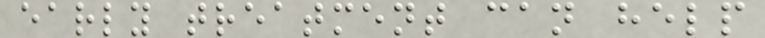early treatment can help
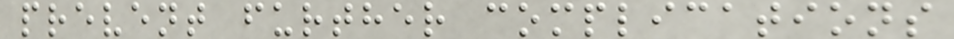prevent further complications
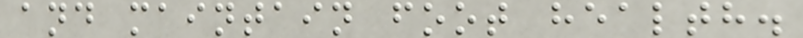and maintain foot health.
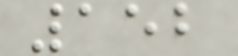152
